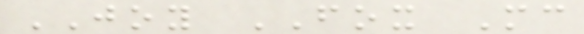JOY FOX Mc
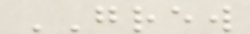GREW
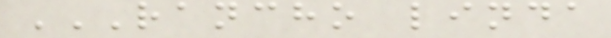RANCHO LINDA
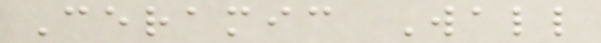Ceramic Wall
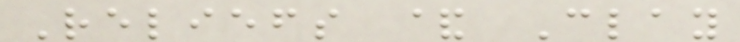Reliefs & Clay
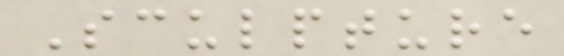Sculpture
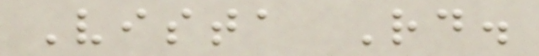Vista Rd.
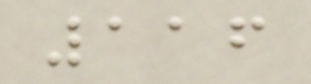116
